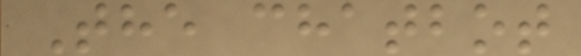The chatbot
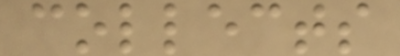collects
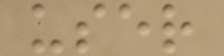user
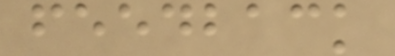feedback
